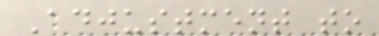Adjustment to
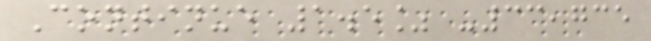Continue 1.5% -33,735
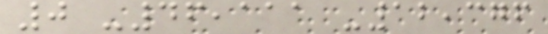0 -46,111 -12,376
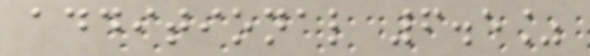additional 6.5%
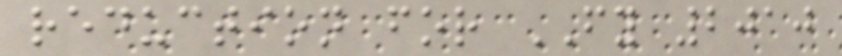reduction for FY 2010
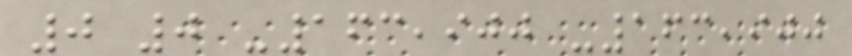0 0 -163,900 -163,900
